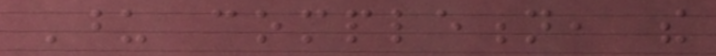Upon completion, the
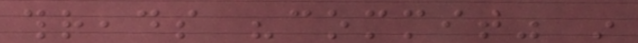threads "commit" in
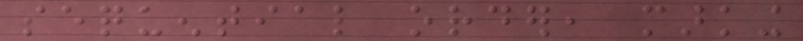sequential order, marking
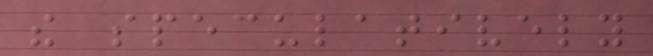the speculatively
